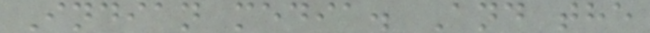Indian media. And the
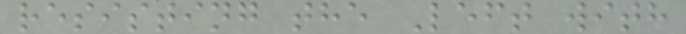resisting the Left with
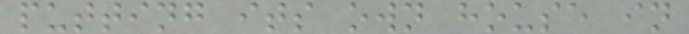putting its own house in
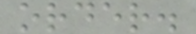order.
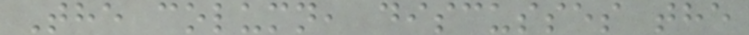The column, discusses the
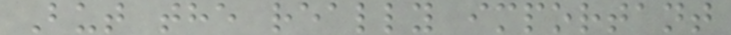But the really important
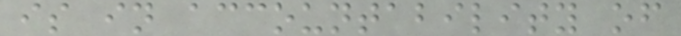is in accountability of
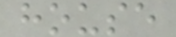house
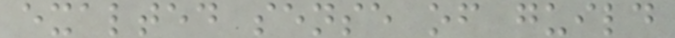exalted sense of guild
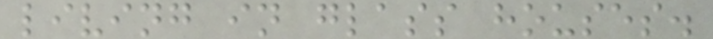living in glass houses.
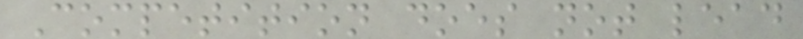Competition does not lead
